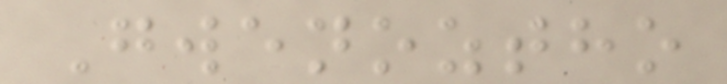Gwenoztho
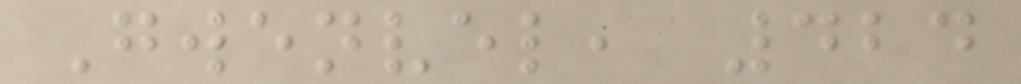Gwenvel, 424
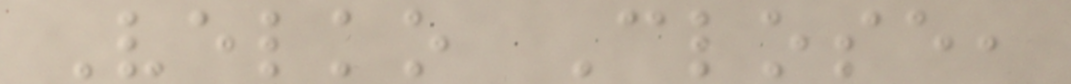Velko Close,
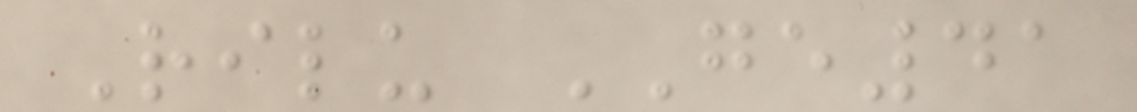Rilu GE41
